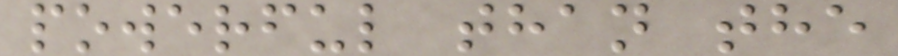powerful than the
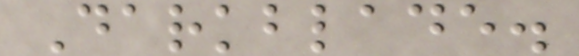Darkblade.
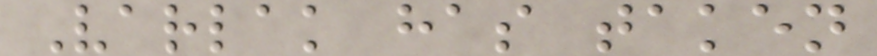Varlak has taken
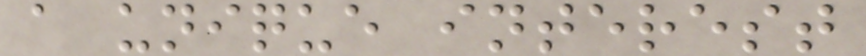a unique interest
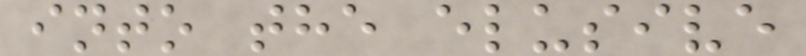into the elusive
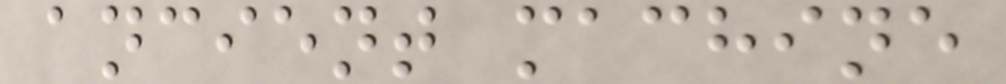ancient machine
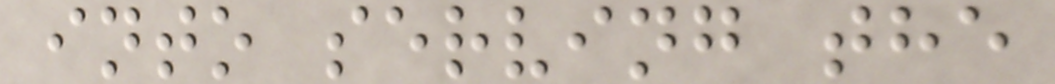into serving the
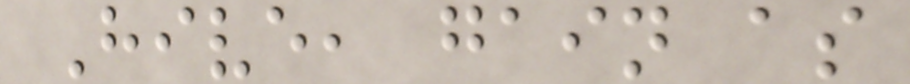Hive, gain as
